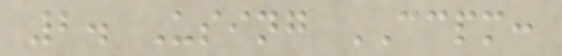2. Using CCPM:
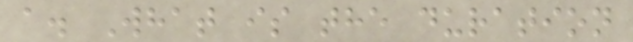a. What is the duration
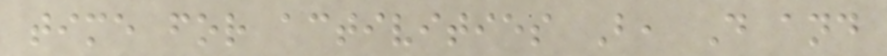time for activities B, D and
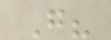G?
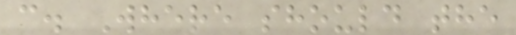c. Where should the
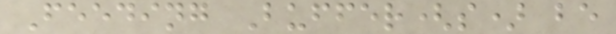Feeding Buffer(s) be
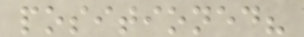positioned?
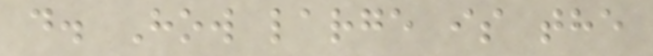d. How large is the
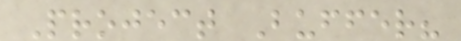Project Buffer?
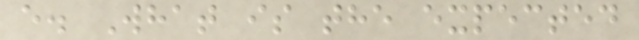e. What is the expected
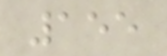155
